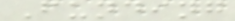Funding
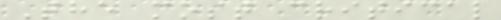The most critical
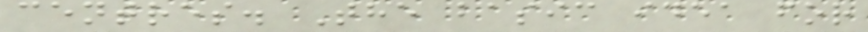centres. The basic idea for
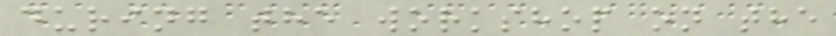during the workshop on the
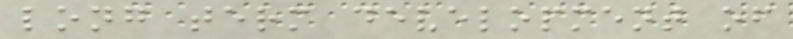long term development of
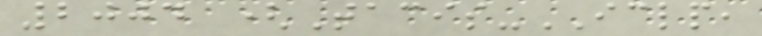2004 (Tacis-ICLP,
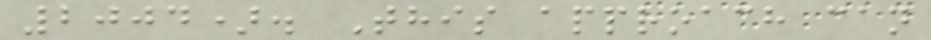2004). This approach can
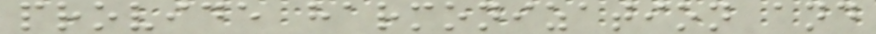provide harmonization and
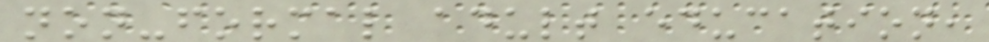non-formal adult education,
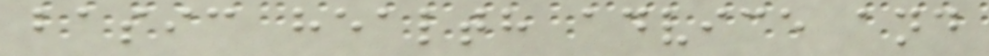basic health advice and
